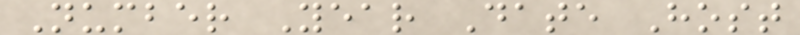Number Year Date Host
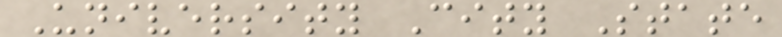University City State
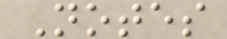Notes
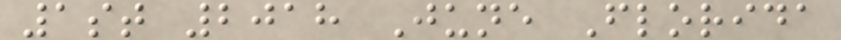1st 2018 June Florida
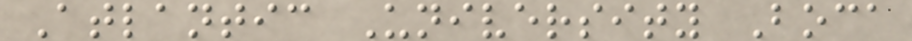Atlantic University Boca
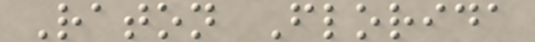Raton Florida
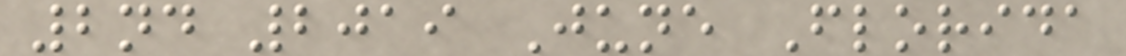2nd 2019 June Florida
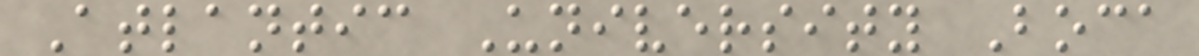Atlantic University Boca
